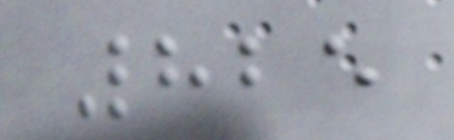825
